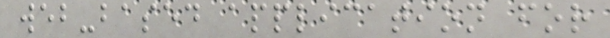web-based application for
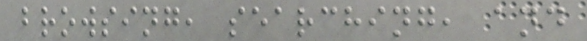browsing, searching, and
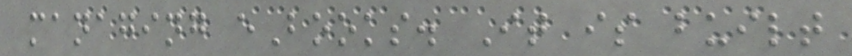managing eBooks. It is built
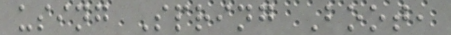using Spring Boot,
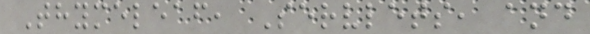Thymeleaf, Servlets, and
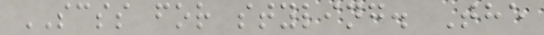SCSS for styling. The
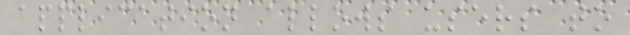application allows users to
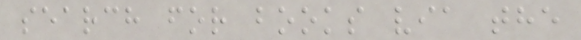search for books via the
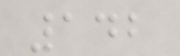142
